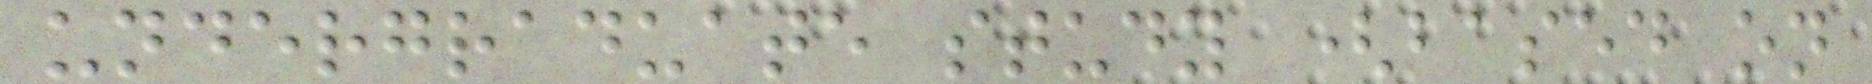undergraduate study (based on
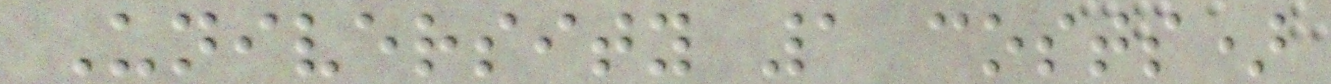University 1 costs)
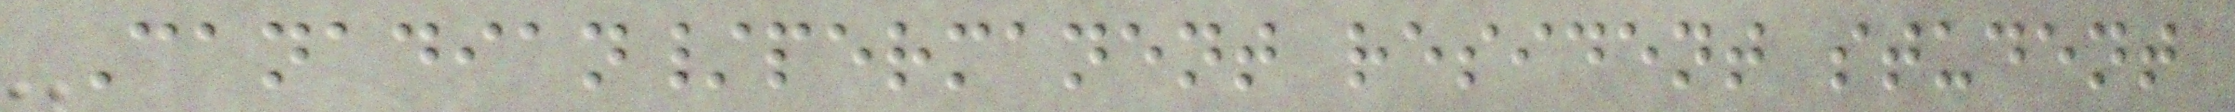Canadian/permanent resident student
